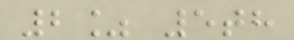2% 5th
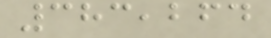383,264
